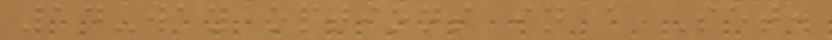14-way options in a Set.
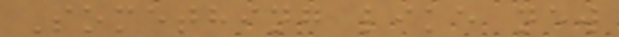Something like new
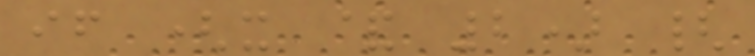if (x & 2) {
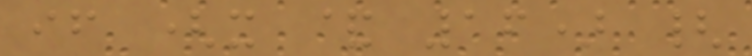if (x & 16) {
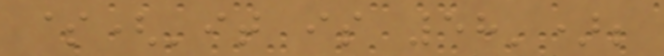$('it is 58');
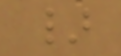}
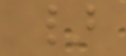}
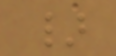}
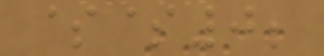$$0;
